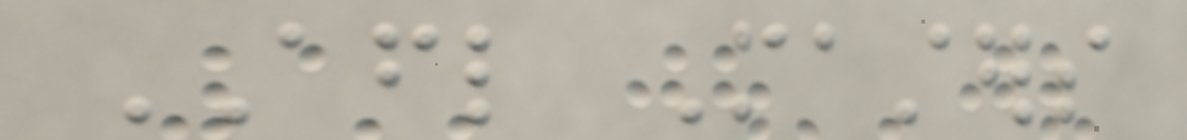AFL Masters
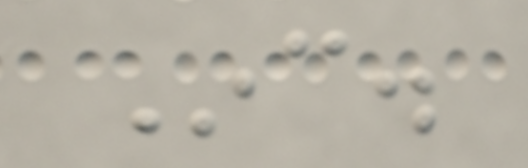Inc.
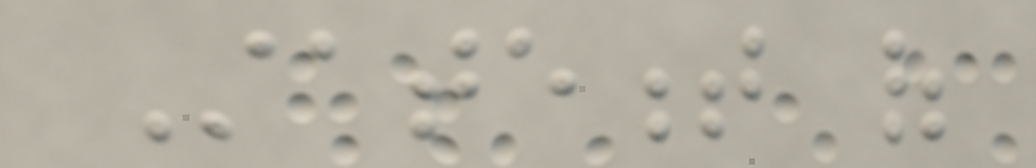Statement of
